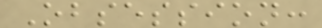Obsession:
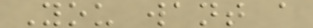You want a
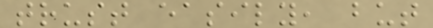trust easily, but
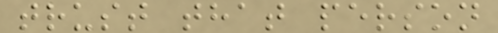trust that person
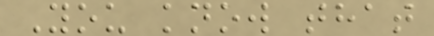You know that
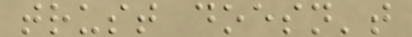trust doesn't
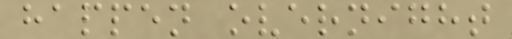happen overnight
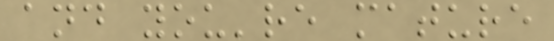and you're mature
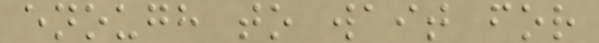enough to wait for
